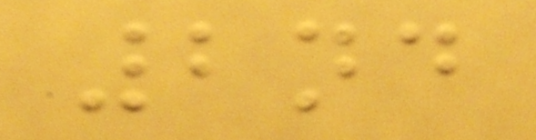2nd
